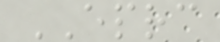EPRC
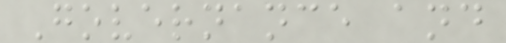Governance and
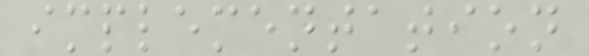implementation
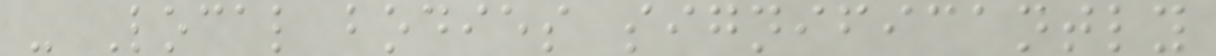- Local bodies significantly
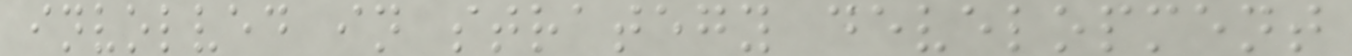involved in strategy development
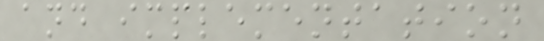and implementation
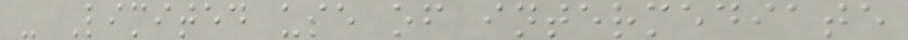- Limited use of intermediate
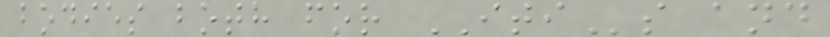bodies both for ITIs and
